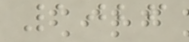1026
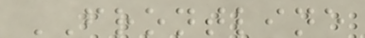FRONTLINE
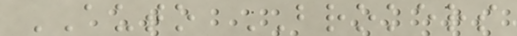AUTO BROKERS
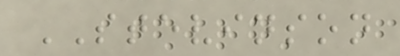STEVINSON
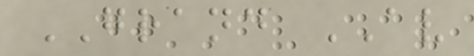GRAND AV
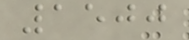1500
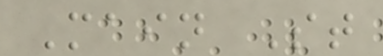Main St
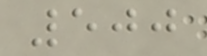500
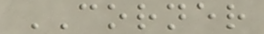CORNER
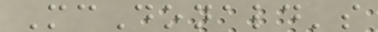McDonald's
